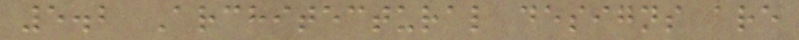5.2 Architectural designs are
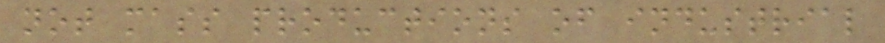not mass productions of industrial
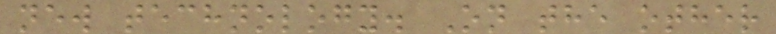new technology. On the other
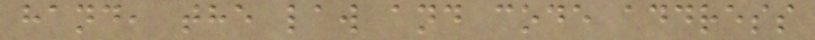hand, the law and code address
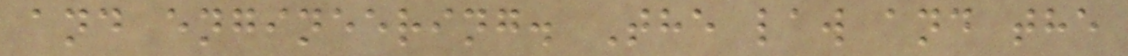and engineering. The law and the
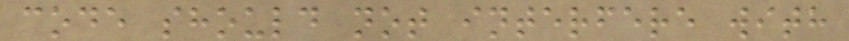code should not interfere with
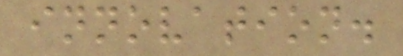innovation.
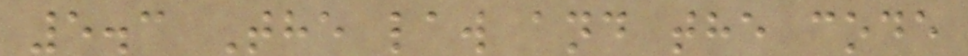5.3 The law and the code
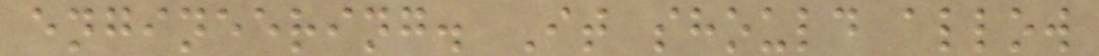engineering. It should allow
